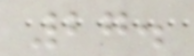27.
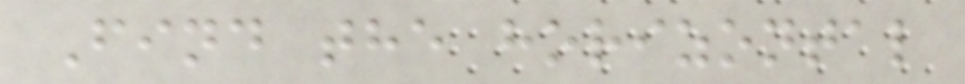Find the horizontal
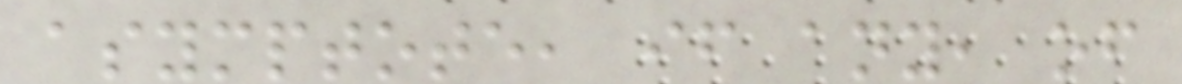asymptote, if any, of
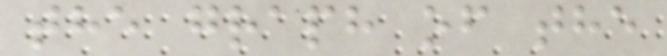the graph of the
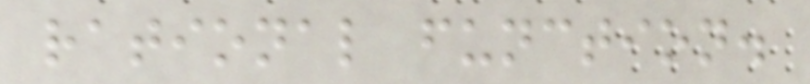rational function.
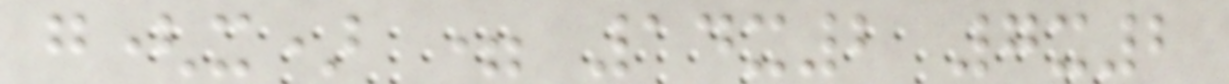g(x) = 14x2 7x2
